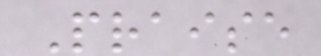Praise
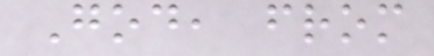God, from
